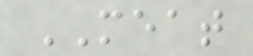MEAT
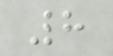8
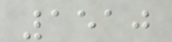1510
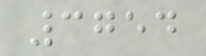3754
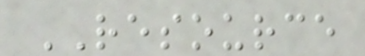RESOURCE
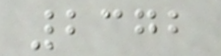2372
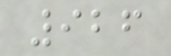926
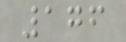176
